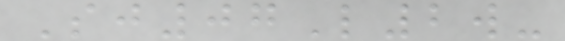Sj07L2w-
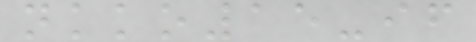nkko15-if
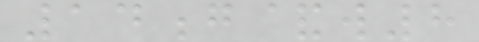14g&w8
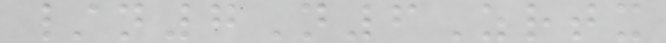/n7N6Zrtx
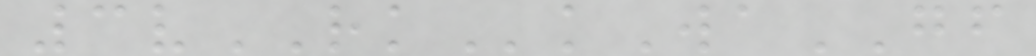3vRKkWaGF
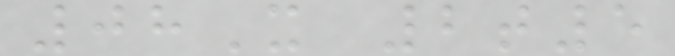08X 2t5
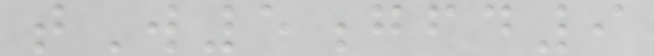tW5gfd9
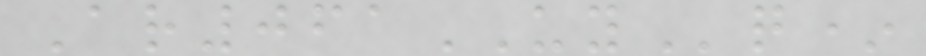Ar061UYq*
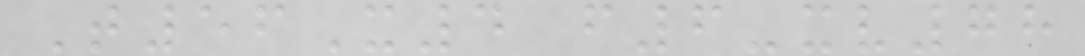T56X4 f6-xv78
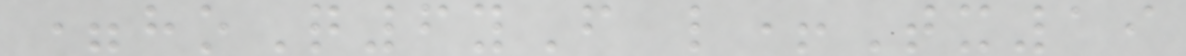=hoQ6yF l+Tx19
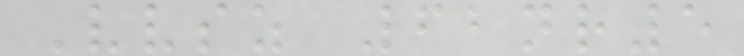Vvsz 62nr5
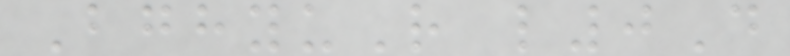BghyuR l0D
